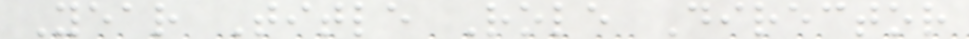Year Title Role Director
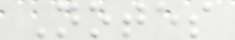Notes
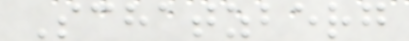Schatzberg
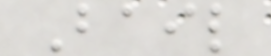Bail
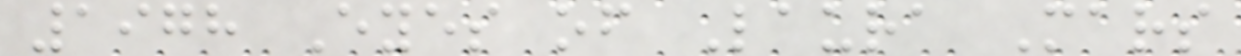1978 Eyes of Laura Mars
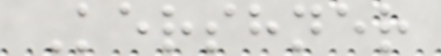Kershner
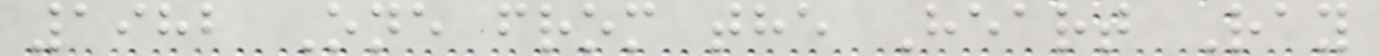1982 One from the Heart Ray
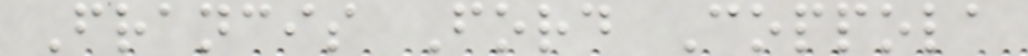Francis Ford Coppola
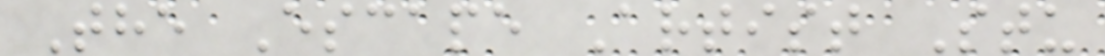The Escape Artist Stu
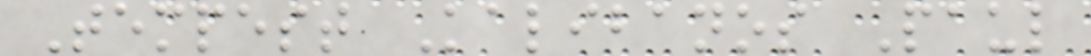Tempest Kalibanos Paul
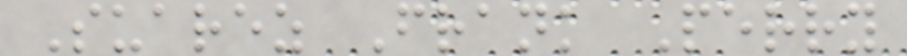Suarez Frank Perry
